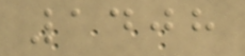1408
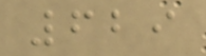629
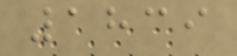1839
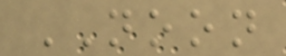NOON
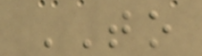TO
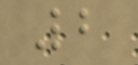2
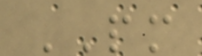PM
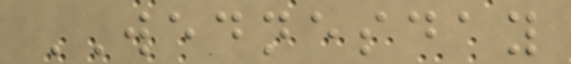WEDNESDAY
